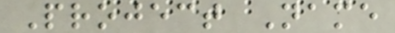Project Name
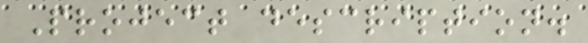Project description.
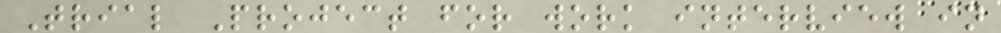Trial Project for work interview in
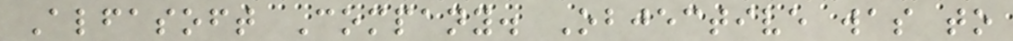Alfasoft Company. Objective was to
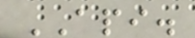API.
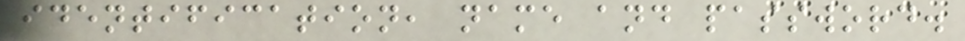identification, name and password.
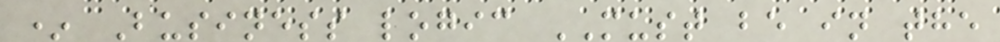* Business logic MUST be in the
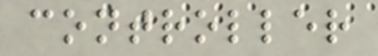controller
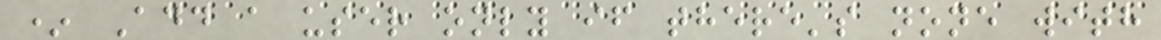* Add a user only if there's none with
